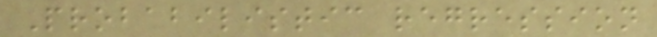Probabilistic regression
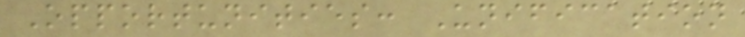Opportunities: Unification
